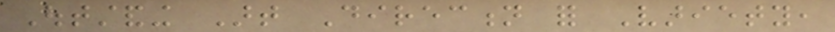Outstanding Art Direction for Variety,
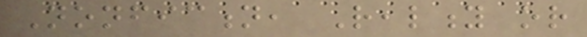Nonfiction, Reality or
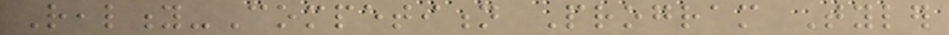Reality-Competition Program Tyler
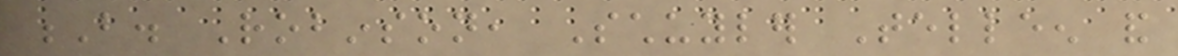B. Robinson, Schuyler Telleen and
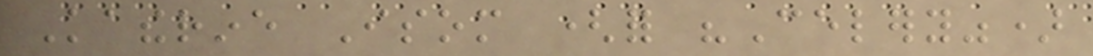Katherine Isom (for "Celery")
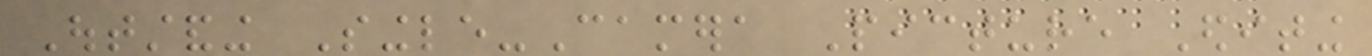Outstanding Single-Camera Picture Editing
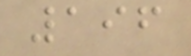196
